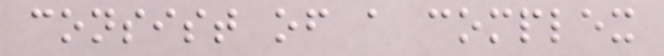consist of a complex
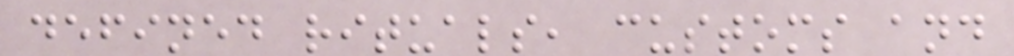defined rituals, customs and
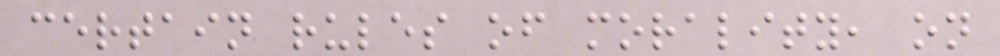certain rules of morality, on
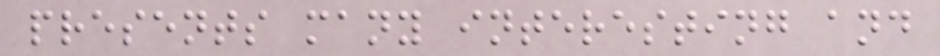presents many interesting and
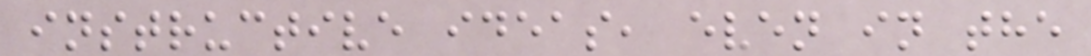instructive ideas, even in the
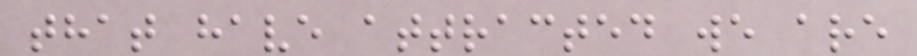that have attracted we are
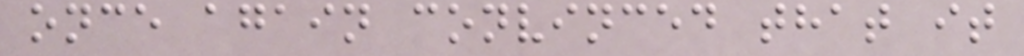once again convinced that it
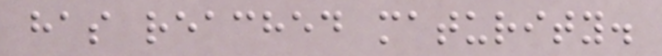has reached maturity.
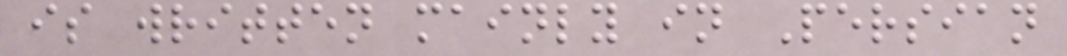is written mainly in Persian
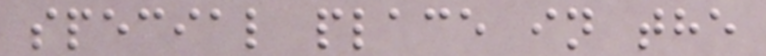special place in the
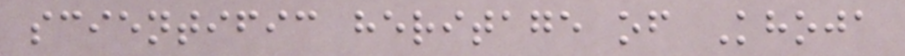scientific heritage of Khoja
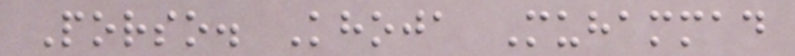Porso. Khoja Muhammad
